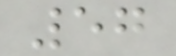57
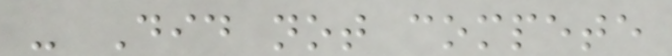- Did not compete
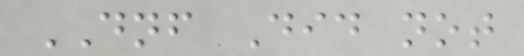DNF Did not
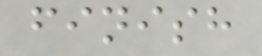finish
